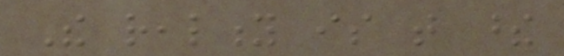The reality is that these
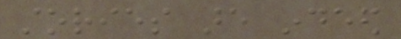stories are indeed
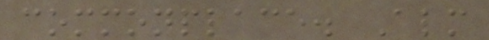commonplace. Almost
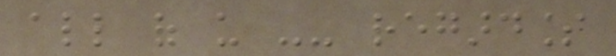all of us -- regardless
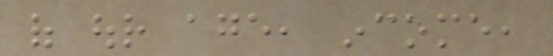of our age, income,
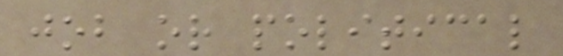job or political
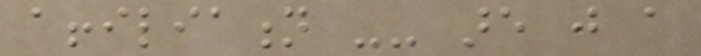affiliation -- are just a
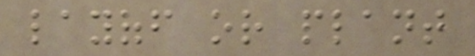layoff or plant
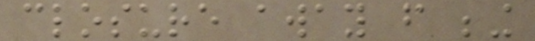closure away from being
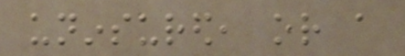uninsured, or a
